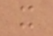x
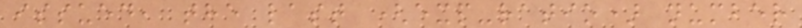issued, the last (exp-ratio) number
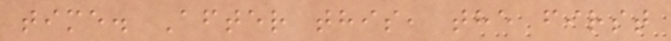time. After this, the first
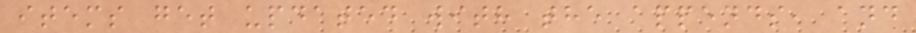items get updated with the appends, and
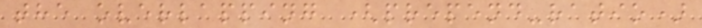the overlapping (prepend-ratio)
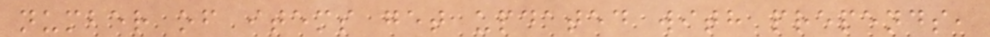number of items get updated with prepends,
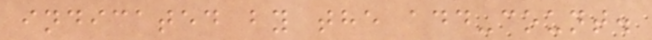indicated by the add-count.
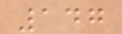147
